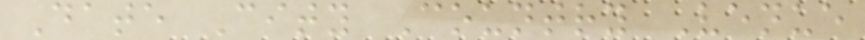Date City Country Venue
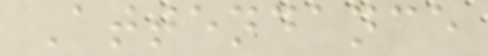Attendance
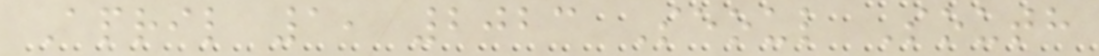April 1, 2023 Seoul South
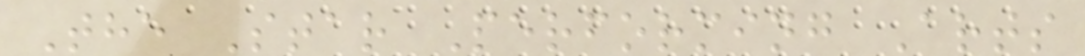The Star Performing Arts
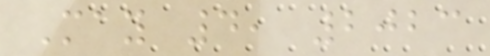May 4, 2023
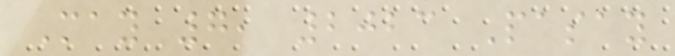May 7, 2023 Pasay
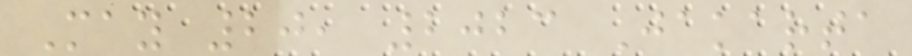May 20, 2023 Jakarta
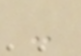-
